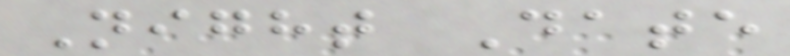Night Date
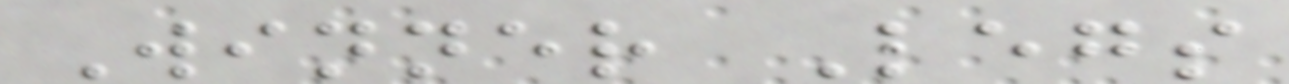Winner Legs
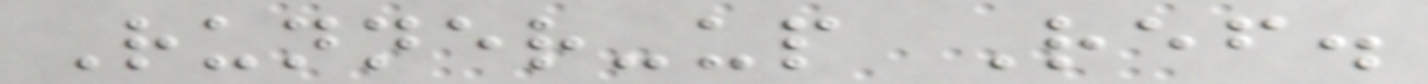Runner-up Ref.
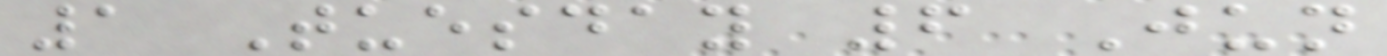1 Tuesday 6 Jun
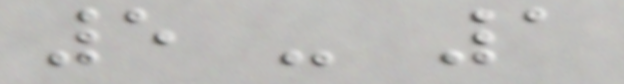5 - 1
